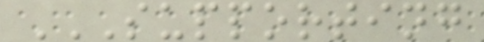SUPPORTING
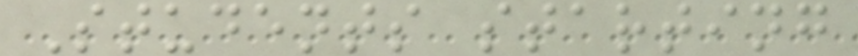Students starting
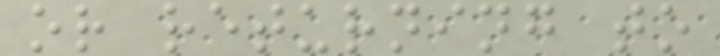or returning to
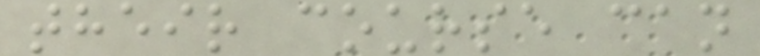their course can
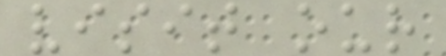visit our
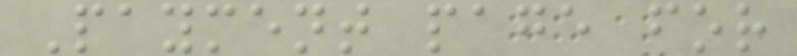Payment page for
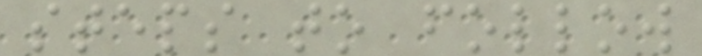steps to follow
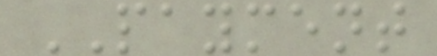PAYMENT
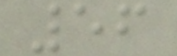56
